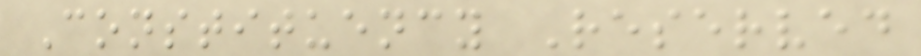Constituency Reserved
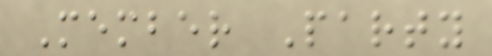Member Party
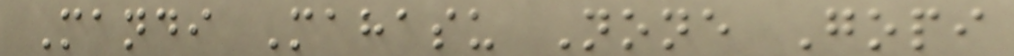Mandi Mahasu None Gopi
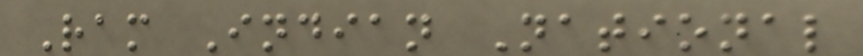Ram Indian National
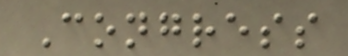Congress
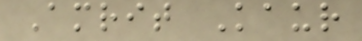Amrit Kaur
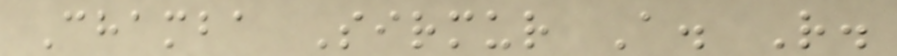Chamba Sirmur A. R.
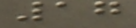17
